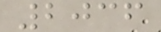2036
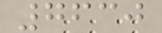7630
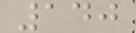140
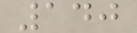140
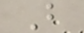B
